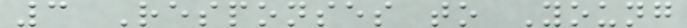3 Responses to Young
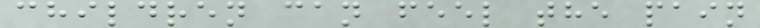children can feel the pain
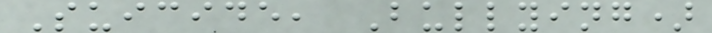Suicide, Bullying)
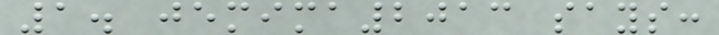1. jemima2013 says:
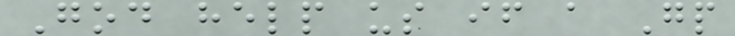God help us if a Gp
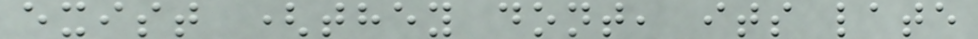exist (they dont, its late
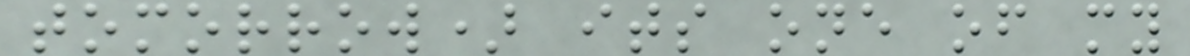tomorrow) its one of my
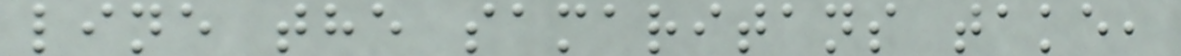line the samaritans take,
